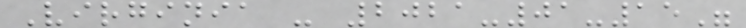Virginia - 2021-01-15"
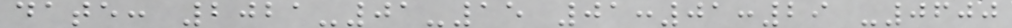date: 2021-01-15 01:01:29 -0600
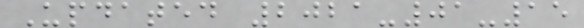Updated 2021-01-15
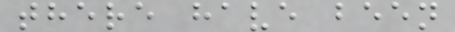there have been
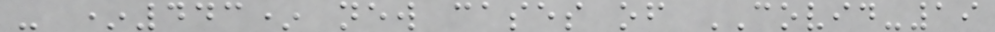- *443* new cases of COVID-19
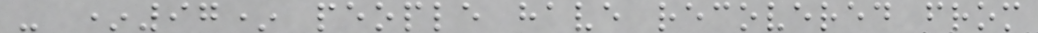- *97* people have recovered from
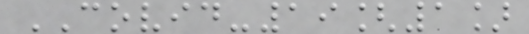COVID-19[1]
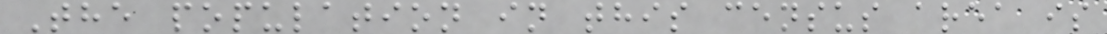The population in this census area is
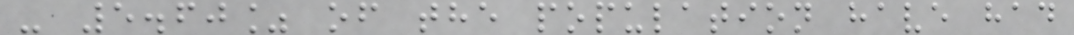- 5.60% of the population have had
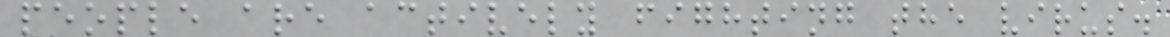people are actively fighting the virus.
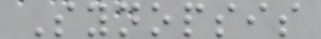Synopsis
